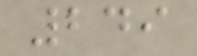249
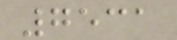7531
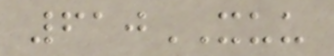610XUU
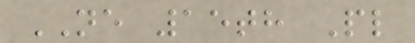NE 15th Pl
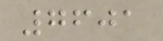7601
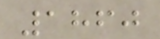1860
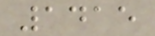1415
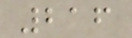216
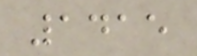1415
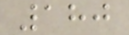180
